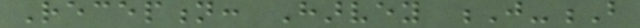Reception: Harvey J-B
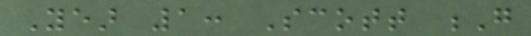Year 1: Scott G
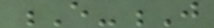E-J
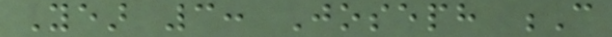Year 3: Joseph C
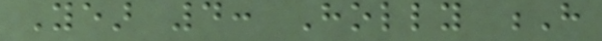Year 4: Holly H
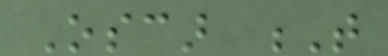Oscar T
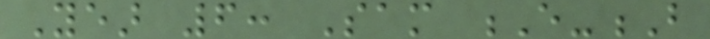Year 6: Sam E-B
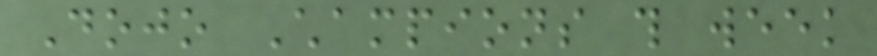Dojo Champions this week
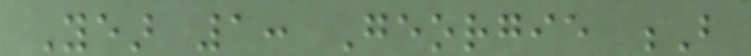Year 1: Georgie B
